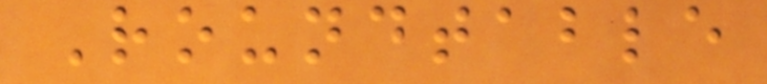Roundtable
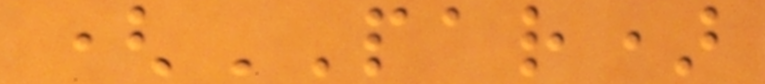(PAR)
